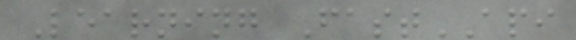Learning FastAPI
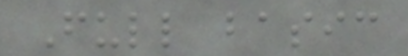Full basic
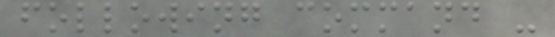following command -
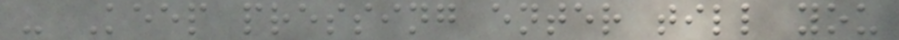- Keep pressing enter till you
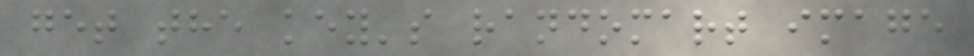get the key's randomart image
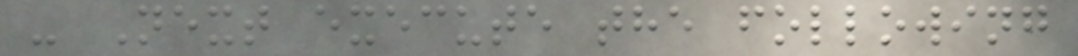- Next execute the following
